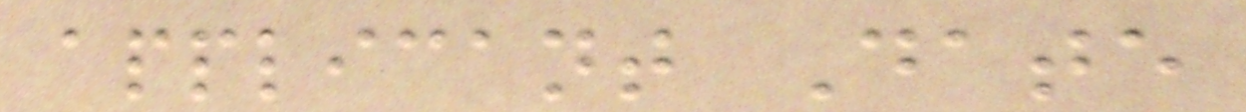applicant Date
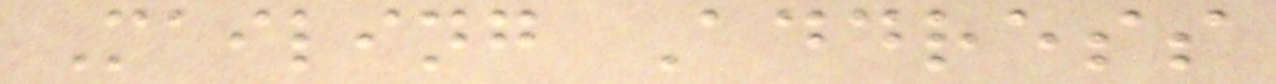Mailing Address
